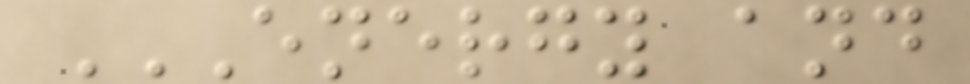ENERGY AND
